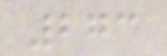273
